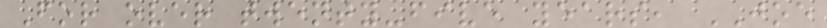For over twenty-five years, JOE
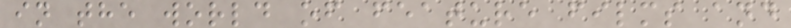in the world of feature films and
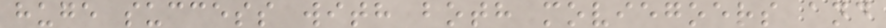huge success with both moviegoers and
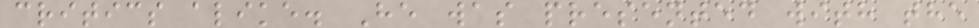critics alike. He was presented with the
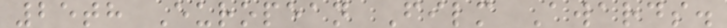25th European Film Awards.
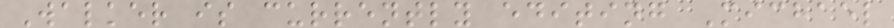Walker is currently editing Michael
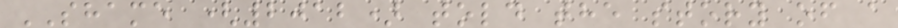SHAME (2012) told the story of a
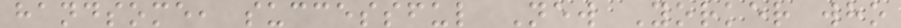handsome, successful New Yorker who
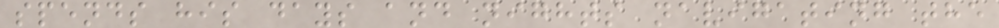spends his days and nights navigating the
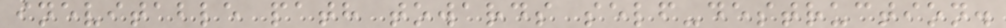inevitable path towards self-destruction.
